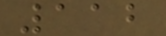112
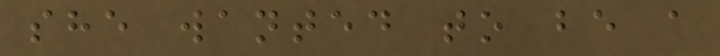she wanted to be a
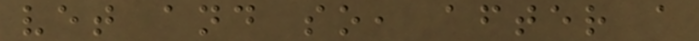vet and so, after a
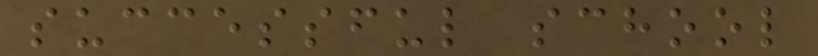successful school
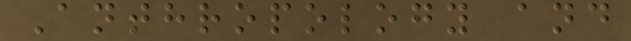Anthropology and
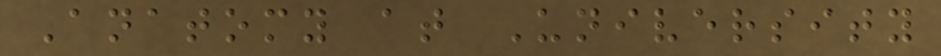Anatomy at University
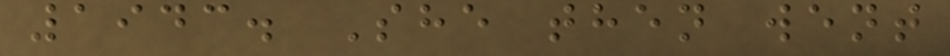1943. She then went
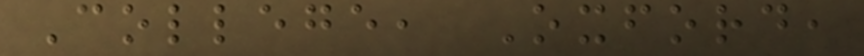College, Oxford,
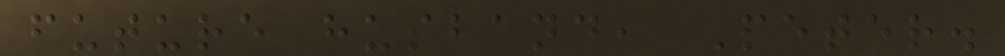future husband, Peter.
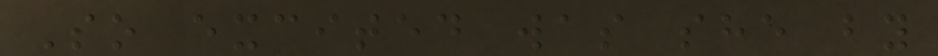So excited was she by
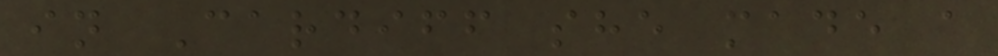in Cardiff she made a
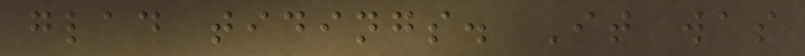glad tidings. It was
